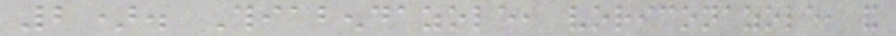2). Thiabendazole, voriconazole, and
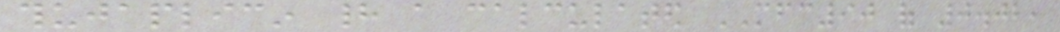thujaplicin had a calculated MFC90 of 0.02,
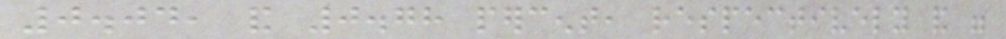0.04, and 0.78 percent, respectively and were
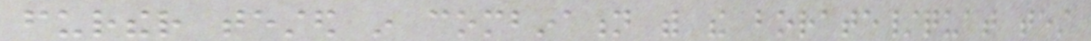further tested in combination with the borate/quat test
